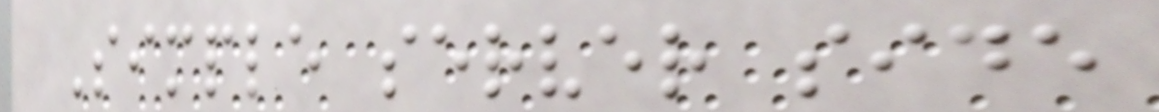Simple server side
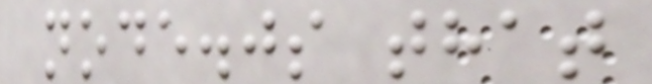node.js that
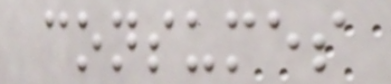consumes
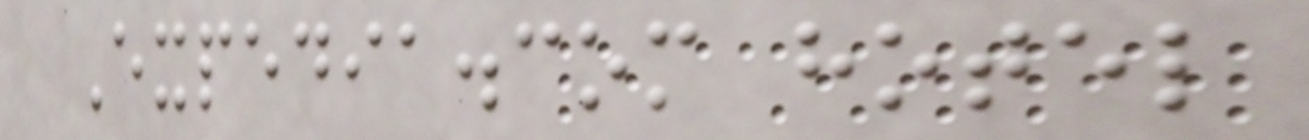Expedia.com hotel
